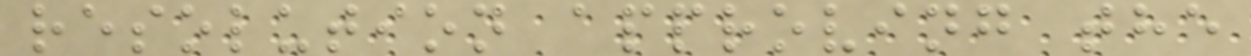resolution approving the
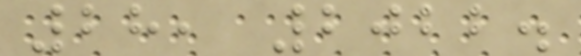28, 2022.
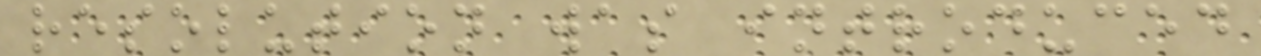resolution was introduced
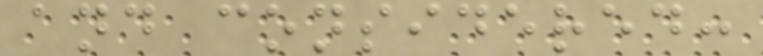and considered:
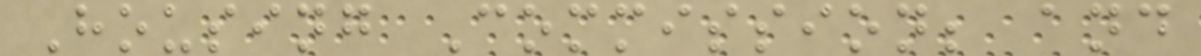Housing Commission; and
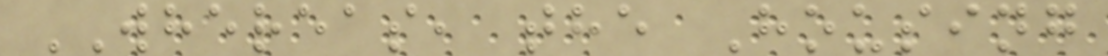WHEREAS, the Housing
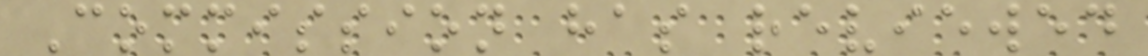Commission has reviewed
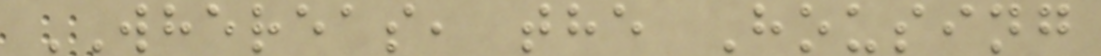WHEREAS, the Housing
